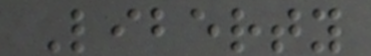Liberty
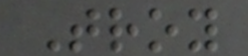Troy
